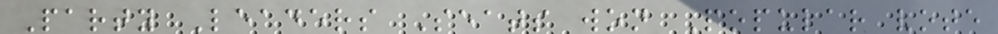Party Leaders Seats won Popular vote
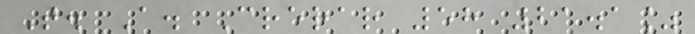T. A. Crerar 58 21.1%
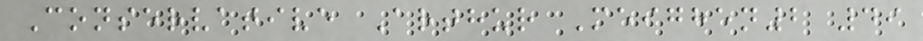Conservative Arthur Meighen2 49
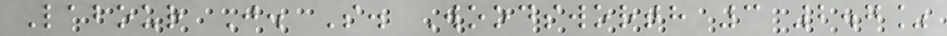Labour J. S. Woodsworth 3 2.7%
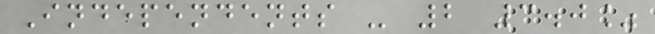Independents - 2 3.0%
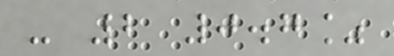- 2 0.7%
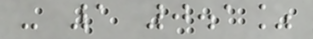- 1 0.1%
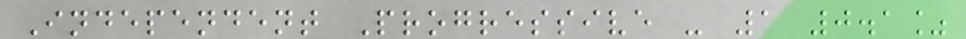Independent Progressive - 1 0.1%
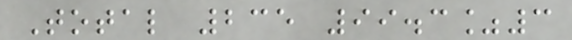Total 235 99.3%3
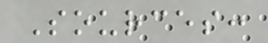Sources:
